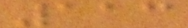113
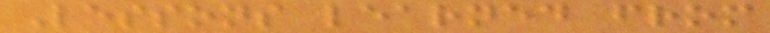Lessons learned from
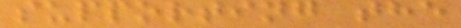supporting the
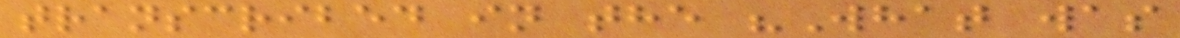transcribed in the "What was
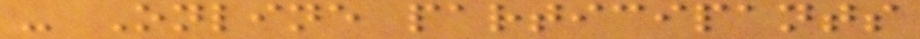- Online participants
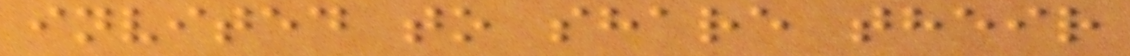invited to share their
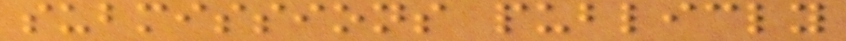submissions publicly
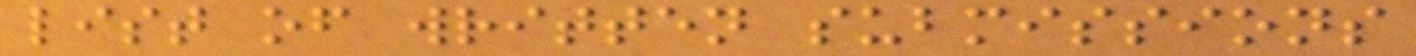list of written submissions
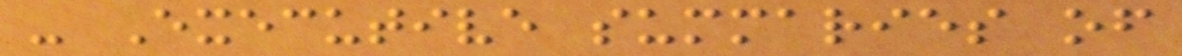- Executive summaries of
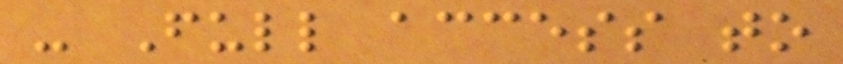- Full access to
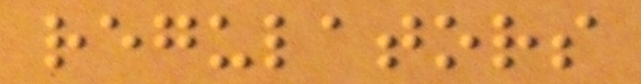regulators
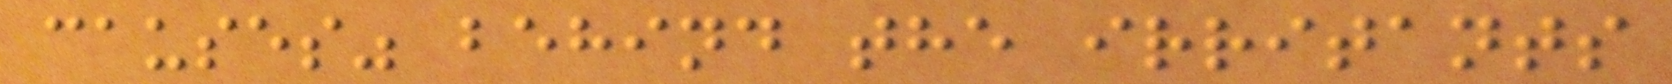causes" behind the irritants
